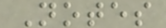Notes
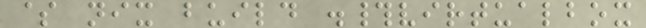$ nix build .#virtualbox
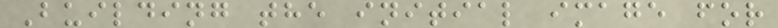Building the initial image for
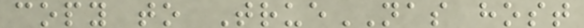copy to TrueNAS host
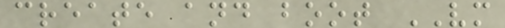create and boot VM
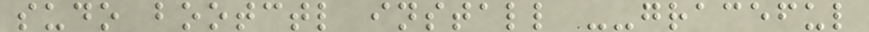sudo bootctl install --graceful
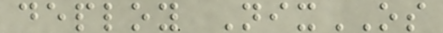deploy NixOS
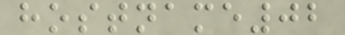hostname02
